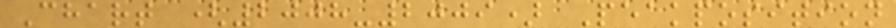Chart (2008-2009) Peakposition
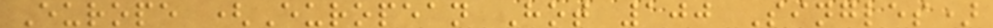Europe (European Hot 100 Singles)
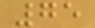75
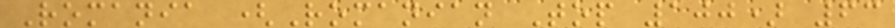Romania (Romanian Top 100) 63
